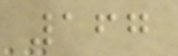167
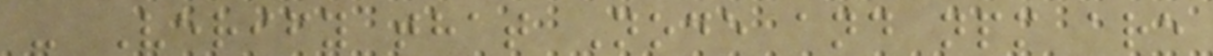- Verify that Node and npm are
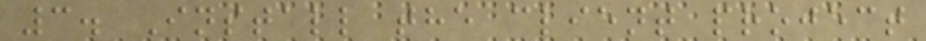3. Install the client project
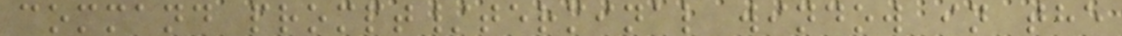command prompt/terminal window in the
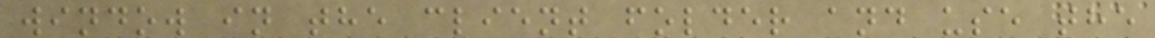window in the client folder and use the
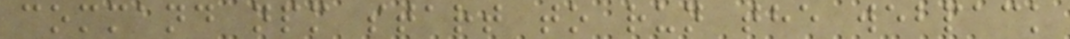command npm start to run the webpack
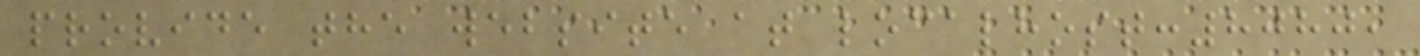provide the website at localhost:8080,
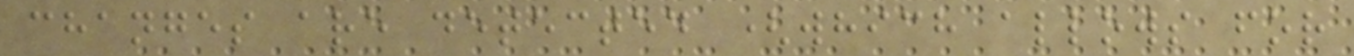changes are detected (which allows for
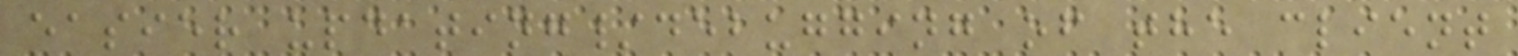easier updating/debugging of the client
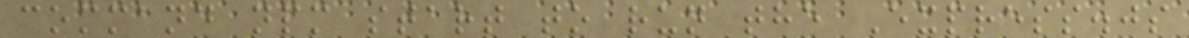command npm start to run the Express.js
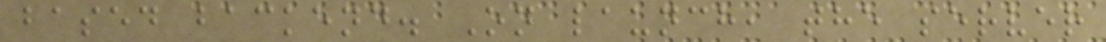based backend. On launch, the server
